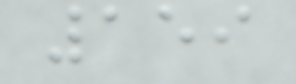159
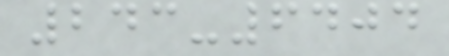243-6404
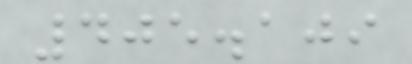405.109
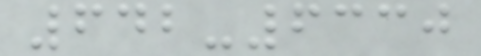642-6330
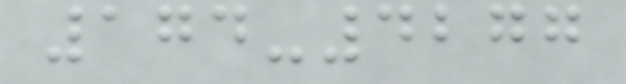174-4277
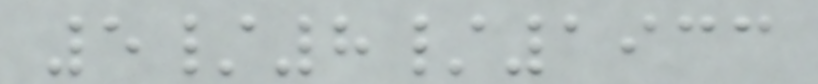5/8/1933
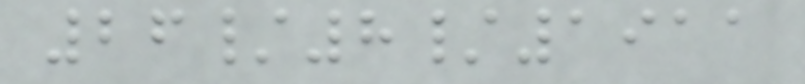26/8/1911
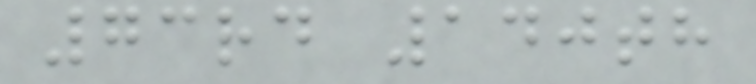73rd 140th
